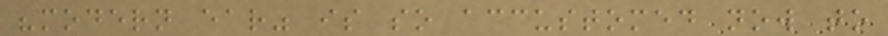"modern ear" is so accustomed now to
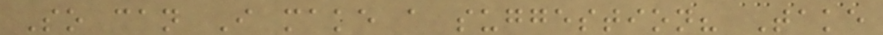So can I make a suggestion? Take
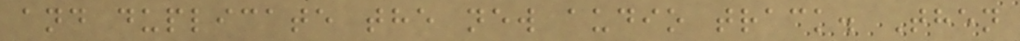and duplicate the new audio track. Then
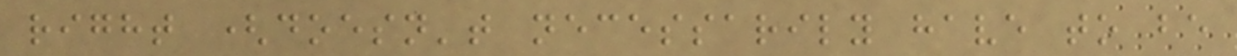right (doesn't necessarily have to be
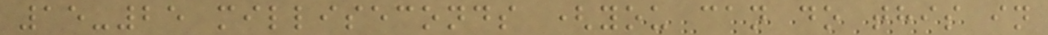15-25 milliseconds (you can do this in
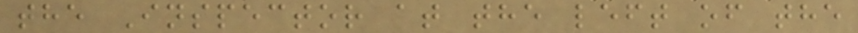the Inspector at the left of the
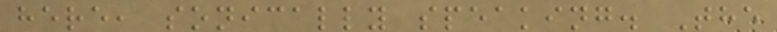here, sonically speaking. The
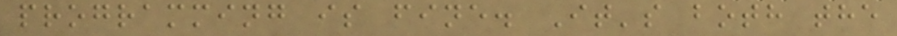programming is fine. It's both the
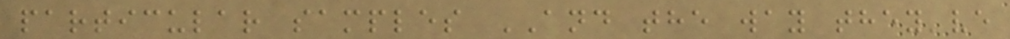particular samples AND the way they've
